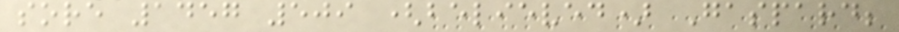sore 1457 509 (believed) Gaspard;
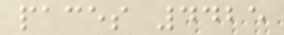paces 4425
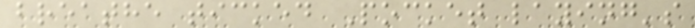breathe ticked Pocket laying's
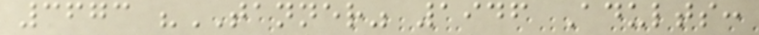3673 "TANNER" 1946 Adults:
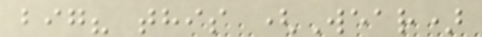big? this (Wear)
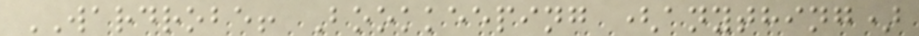WARDROBE! Bookkeeping (anything)
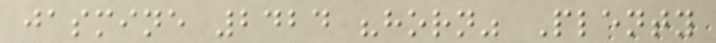jasmine 2424 "horn" Plenty
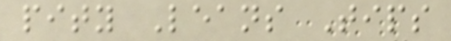pity Leans Tips
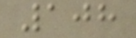108
